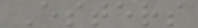Esters
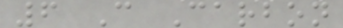6 C Carbon
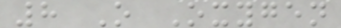8 O Oxygen
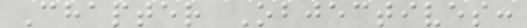Chapter Objectives:
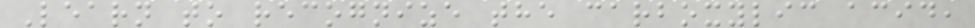Learn to recognize the carboxylic acid,
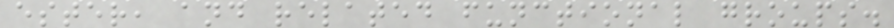ester, and related functional groups.
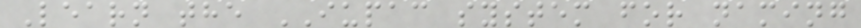Learn the IUPAC system for naming
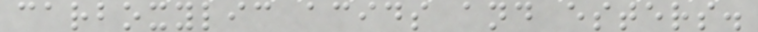carboxylic acids and esters.
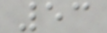53
